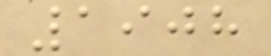1908
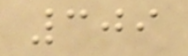309
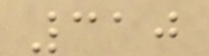310
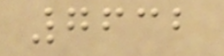7632
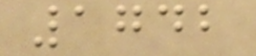1742
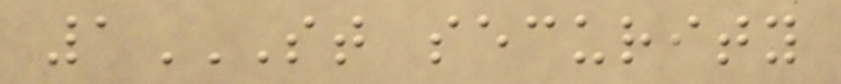1ST SECURITY
